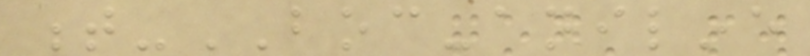t-BOC-aniline
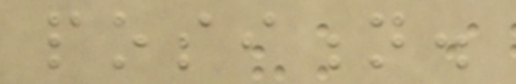position.
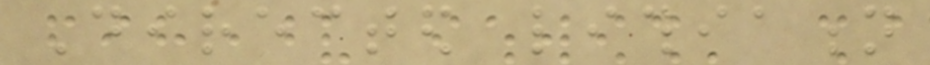Directed lithiation
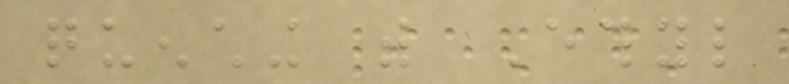quenching with Ethyl
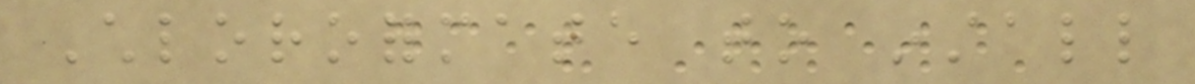Chloroformate to install
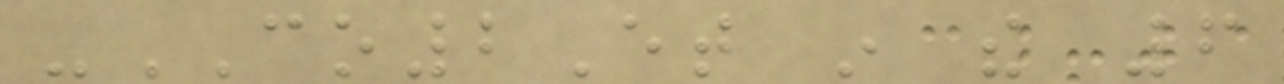-CO2Et in the 6
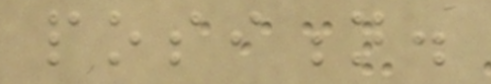position.
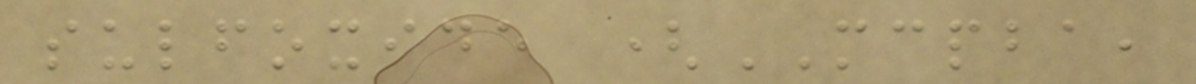sulfoxide (MCPBA,
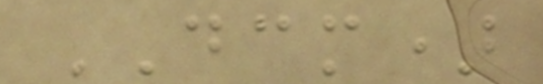DCM)
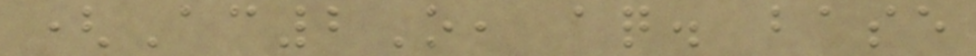(Ac2O, aq. base
